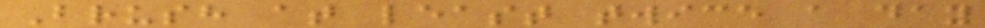Brush at least twice a day
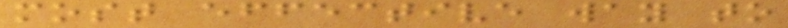most effective way to
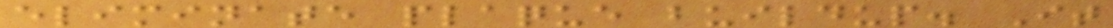eliminate plaque buildup. It
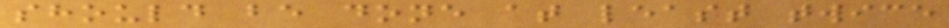should be done at least twice
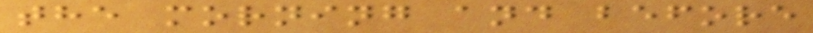the morning and before
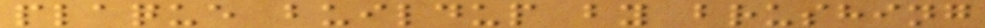plaque buildup by brushing
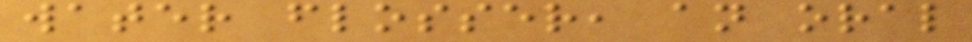water flosser, an oral
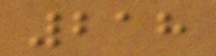218
